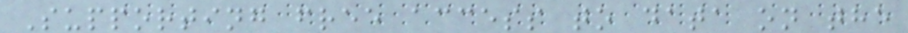Supporting free access to data on the
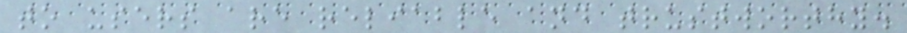to users are reliable and trustworthy.
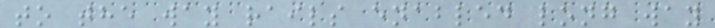to the way rails enabled long way
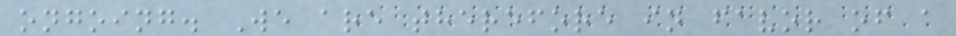ongoing. We are therefore in favor of a
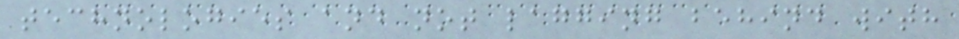technologies and not lagging behind with
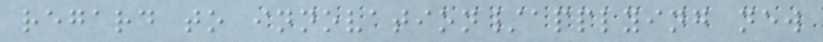regard to innovation/applying new
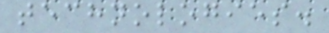technologies.
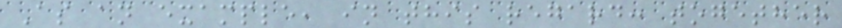As an example, in this regard: together
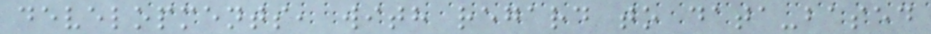developments, with regard to data-based
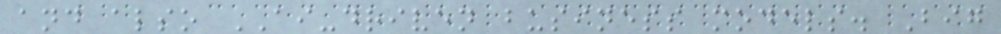and also AI-driven business models. Big
